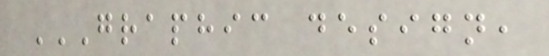GRAPHIC DESIGN,
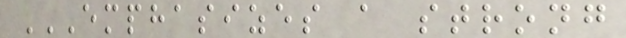EMPHASIZES A STRONG
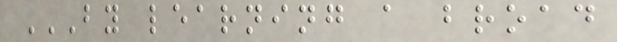BY LEARNING A BROAD
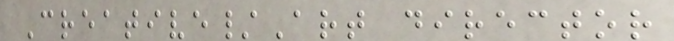Creative/Art director
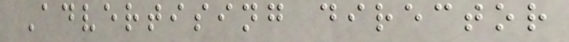Advertising director
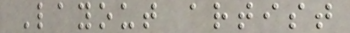Layout artist
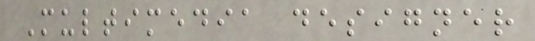Multimedia designer
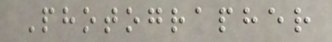Photographer
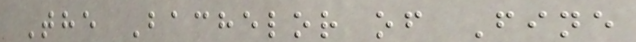The Bachelor of Fine
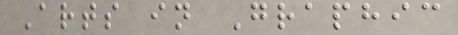Arts in Graphic
